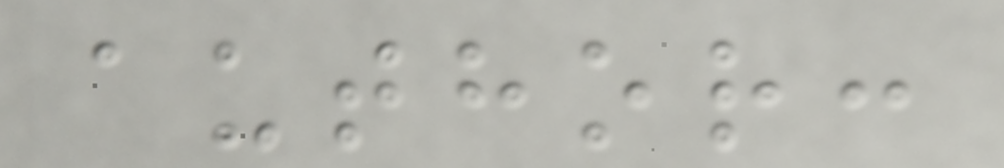author:
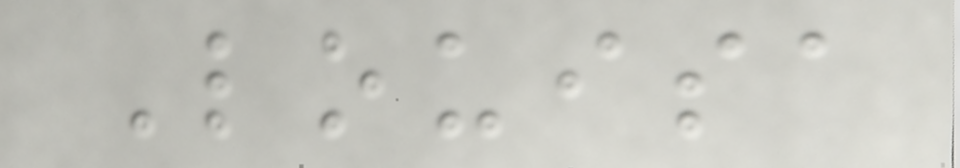Louisa
